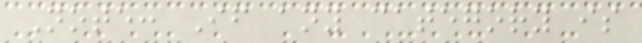Note: If any category is
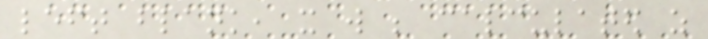left blank, it will be calculated as
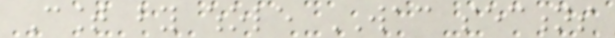Count by whole WAC sections
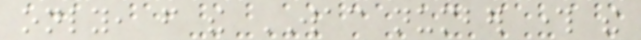only, from the WAC number through the
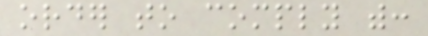order to comply with:
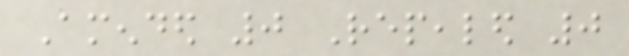Amended 0 Repealed 0
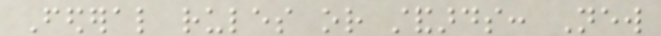Federal rules or standards: New
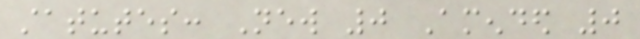statutes: New 0 Amended 0
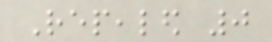Repealed 0
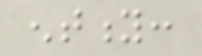entity:
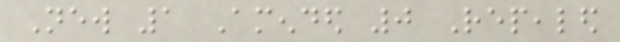New 1 Amended 0 Repealed
